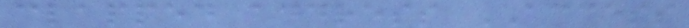clapped address ACCESS
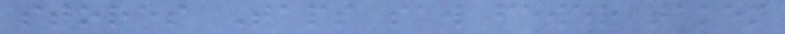stores Taps saw fewer taken
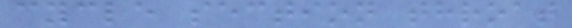cycle section throat
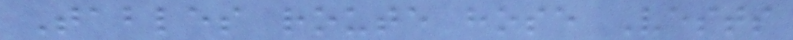Tables route hose Vests
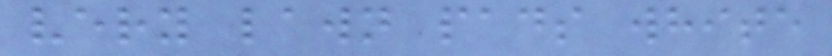very lawn pads white
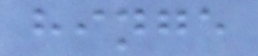hinge
